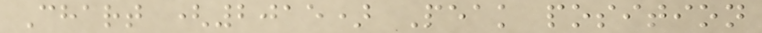Chart (2015) Peak position
